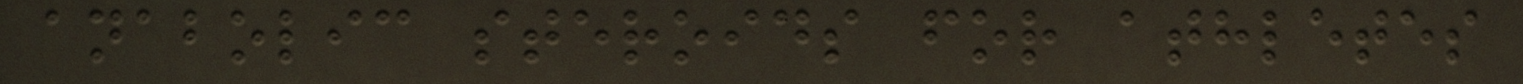anabolic steroids for athletes
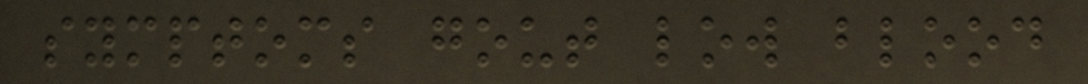symptoms gout low blood
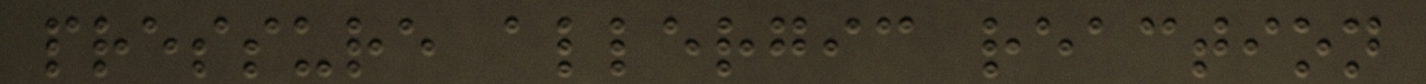pressure allergic reaction
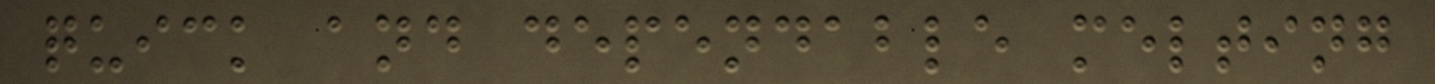quick and dependable melting
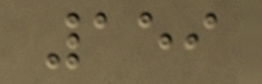159
